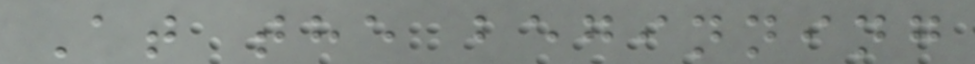At the beginning
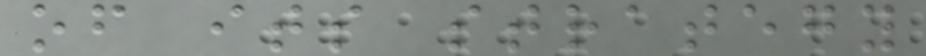of its strategy
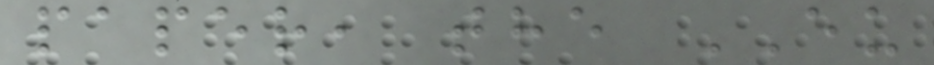paper, the EU
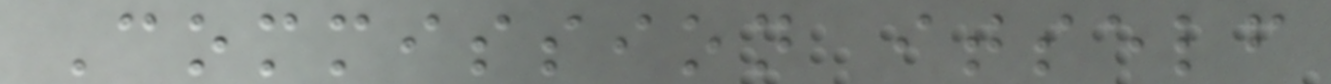Commission itself
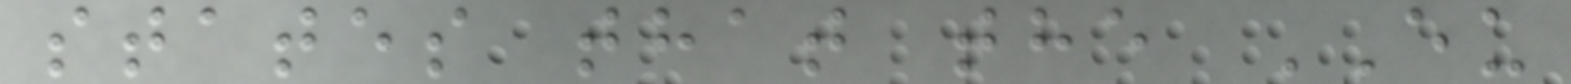states that the EU
